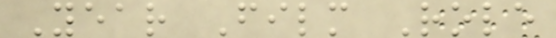Year Film Role
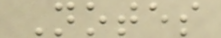Notes
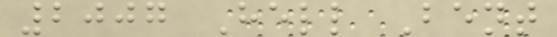2007 Hell Bent
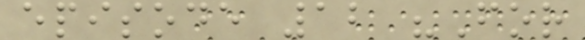episode 12 "For
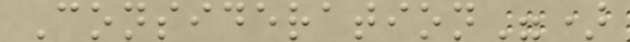Consideration")
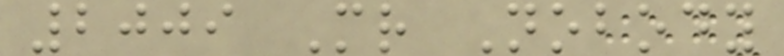2009 Mr Nobody
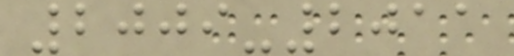2009-2011
